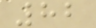82
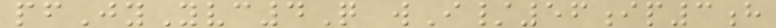pfJyYvc4Q wI/56ip3h
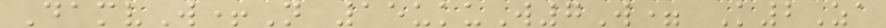DamvW+N 15ukuW7W= K2Za
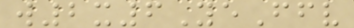w2x6YeFfv
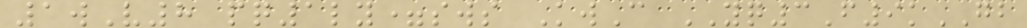1wV8 pq1ly=sws KwC YQ3F9kGB
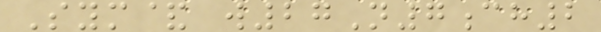Sym& w27N7ch2
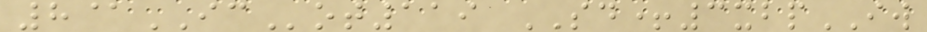8@ICot119 SD+3xbpIW
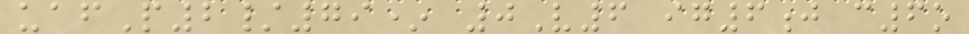uafP2/79* 0V6 ig6j c6o
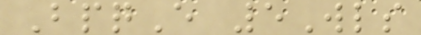BpqE 5Wls
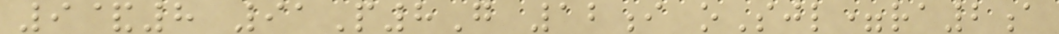9&8 91P8G 12i oSjl=ra2a
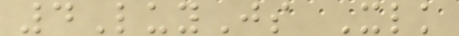4LuyJs Xlk
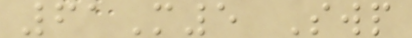61M5 Swp
